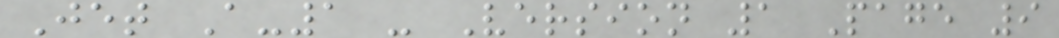Jet A-1 - Version 1 Page 9
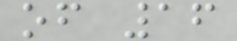of 16
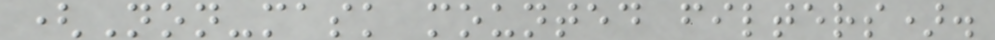(Non-mask mounted filters).
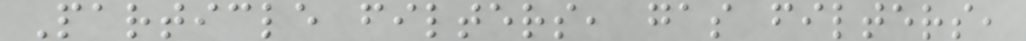Particle filters, gas filters,
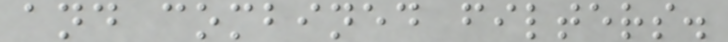and combined filters.
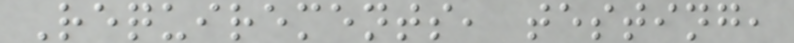Requirements, testing,
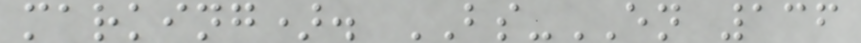marking). BS-EN 136
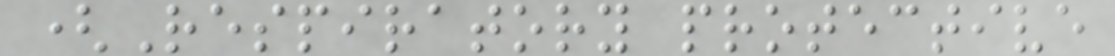(Respiratory protective
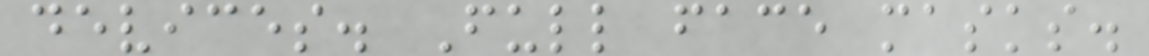devices. Full face masks.
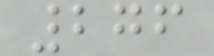276
